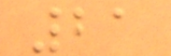21
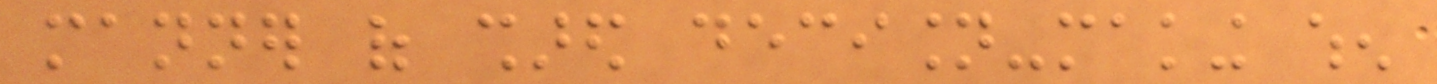manner of shared decision-making when
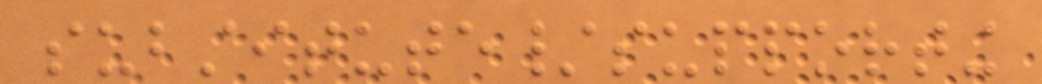substitute/supporting
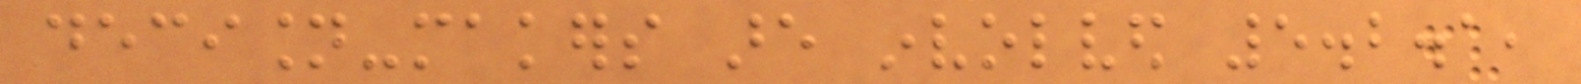decision-makers are involved 5.2.1,
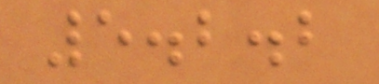5.2.2
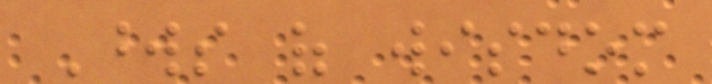Words of wisdom
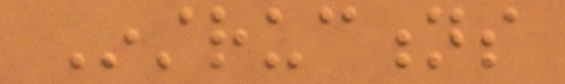Instructions
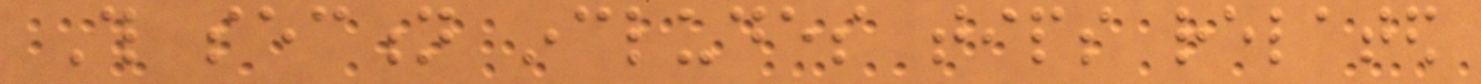This section includes tips related
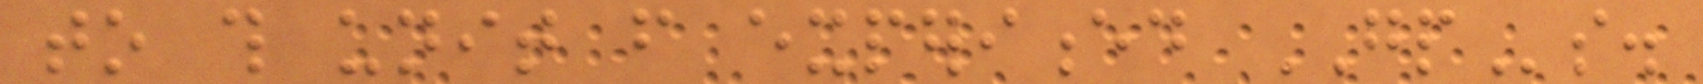to this unit from experienced GPs.
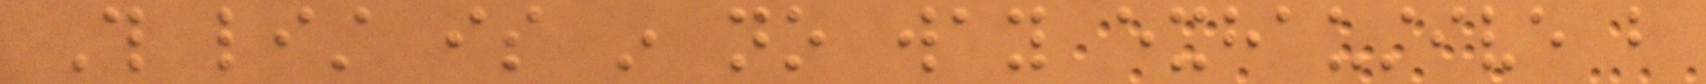This list is in no way exhaustive but
